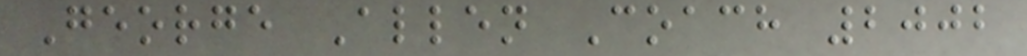George Allen Coach 2002
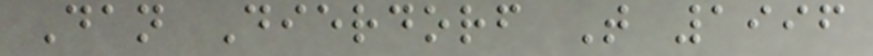Dan Dierdorf T 1996
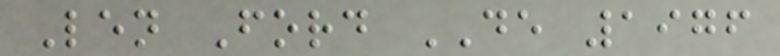Len Ford DE 1976
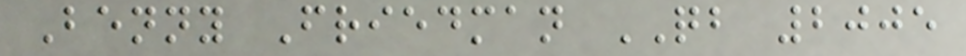Benny Friedman QB 2005
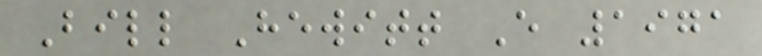Bill Hewitt E 1971
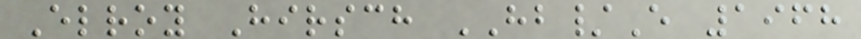Elroy Hirsch HB/E 1968
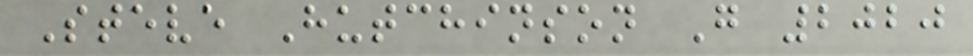Steve Hutchinson G 2020
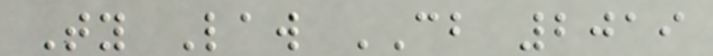Ty Law CB 2019
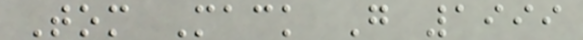Tom Mack G 1999
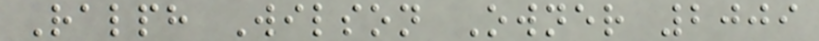Ralph Wilson Owner 2009
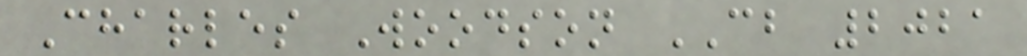Charles Woodson CB 2021
